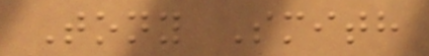Tony Smith
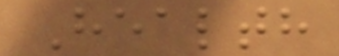Health
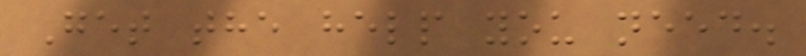Get the help you need.
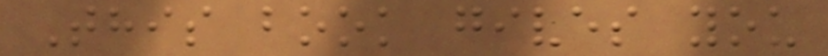This book gives you
